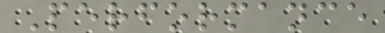Performance
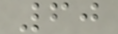60
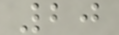20
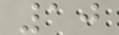10
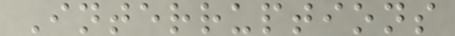Interruptions
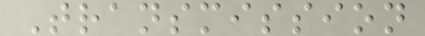Transmission
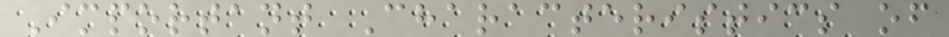Important Characteristics of
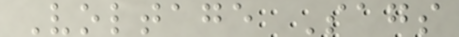Voltage Sags
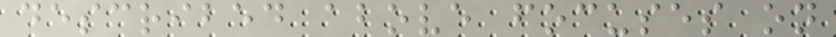described above focuses on
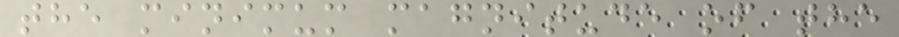the minimum magnitude of the
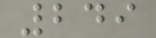249
